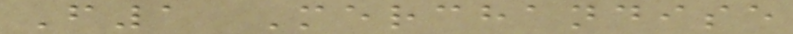F1 Merchandise
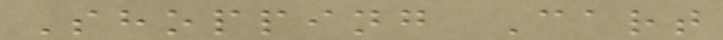Shopping Cart
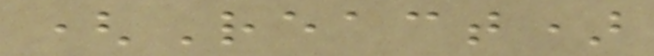(React)
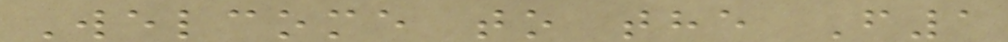Welcome to the F1
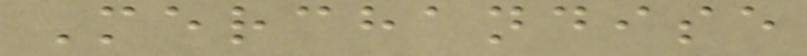Merchandise
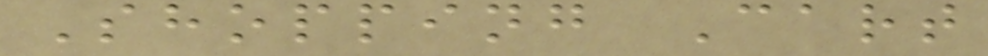Shopping Cart
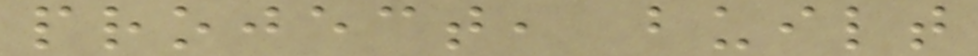project, built
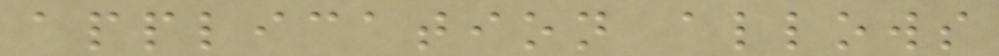application allows
